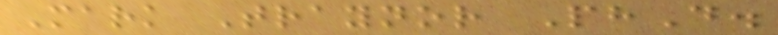Mark Traynor PhD.
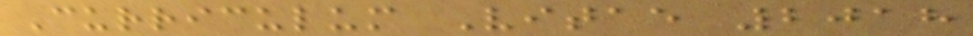Curriculum Vitae 2018
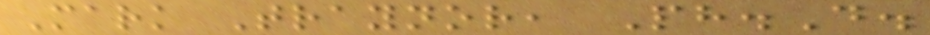Mark Traynor, Ph.D.
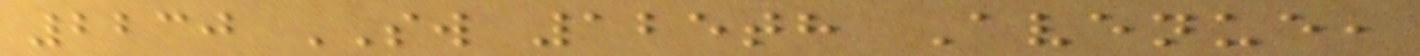2230 SW 125th Avenue,
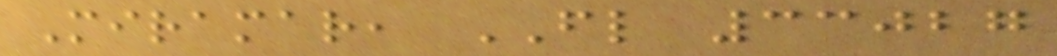Miramar, FL 33027
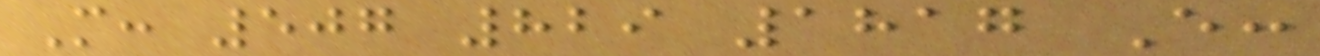M: 507 829 1817 E:
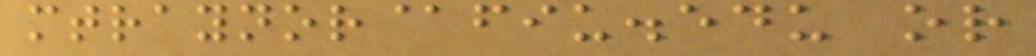mtraynor@fiu.edu or
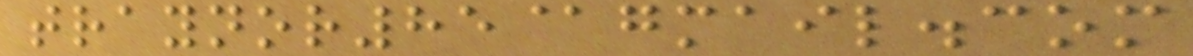traynor85@gmail.com
